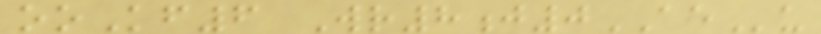ooKf6 Wr8j0AEu
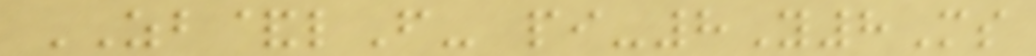ZB&lF- pi-8Y8Ms
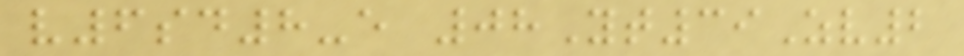v6sd8-e 08Yt39Zv2
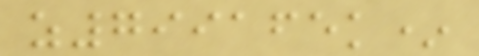z799165k*
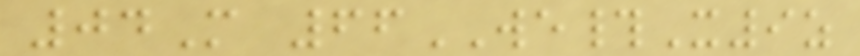04M 66WE#X9z
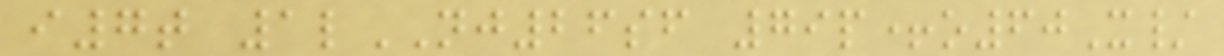i7t 1lNJ26sf 79p+o60X/
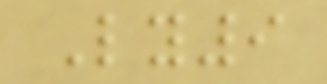Ly9
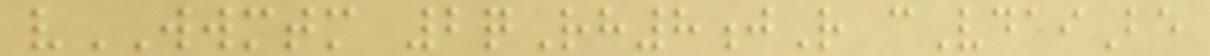vWWMTM 2qRh8jR cVdaiBe
